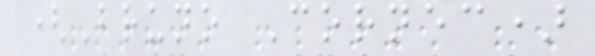(Bruno Cornec)
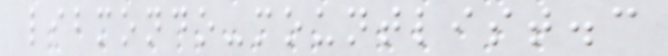libmondo-mountlist.c
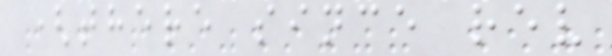(there since rev
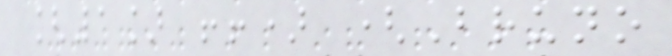[1] !!) (Bruno
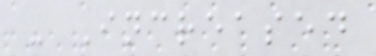- Increased
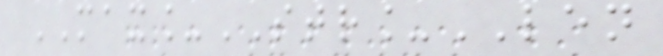MAX_STR_LEN
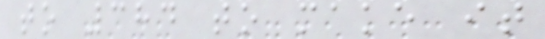to 384 to make it
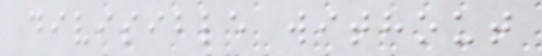divisible without
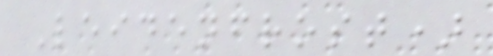Leidenfrost)
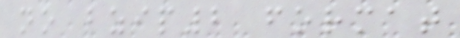no bzip2 format
